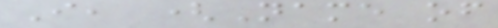I, (Name of
